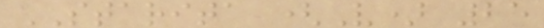STARITA (V) 25
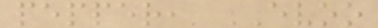pepper, EVOO
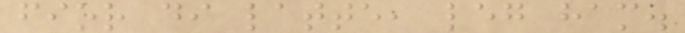fior di latte, leg ham.
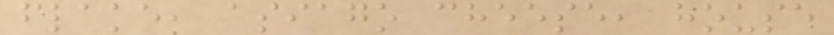flake, asiago cheese, house
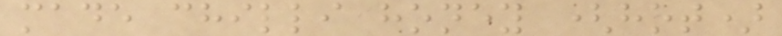made chilli honey (hot)
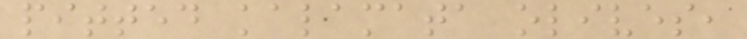pitted kalamata olives,
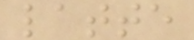latte
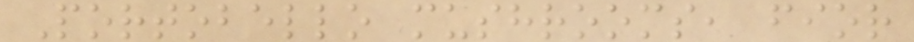Portobello mushrooms, fior
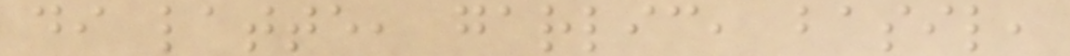di latte, garlic, basil,
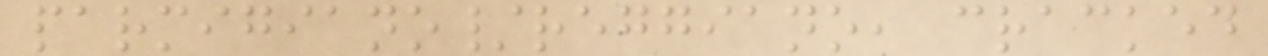parmigiano/reggiano, cracked
